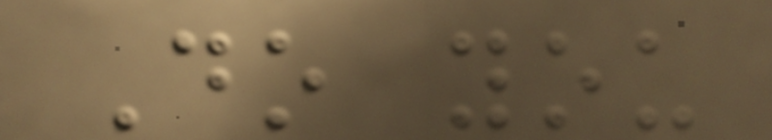Do you
